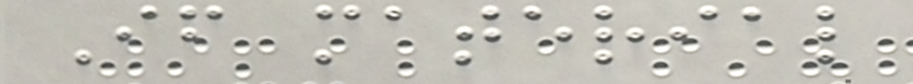If material
